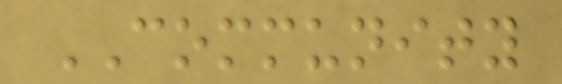COMMUNITY
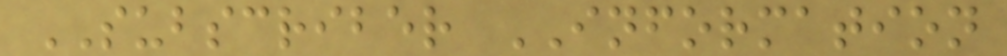SUBSCRIBER INFORMATION
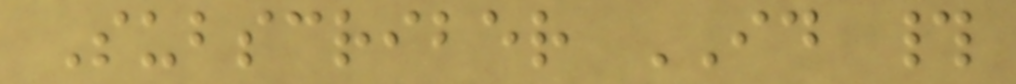Subscriber ID #
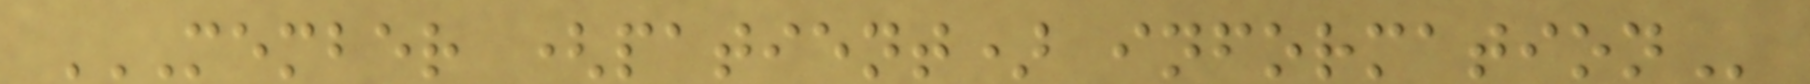MEMBER (PATIENT) INFORMATION
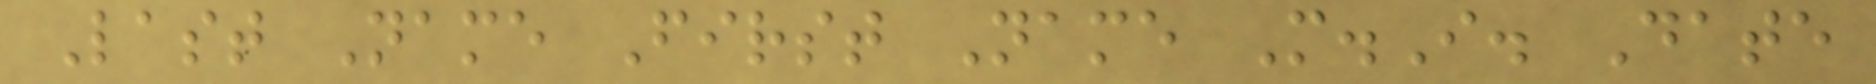Last Name First Name M.I. Date
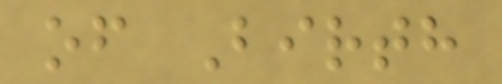of Birth
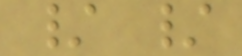/ /
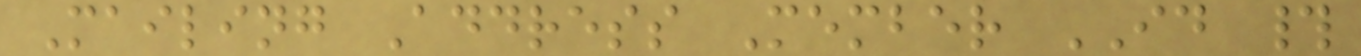Mailing Address Member ID #
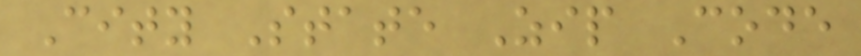City State Zip Code
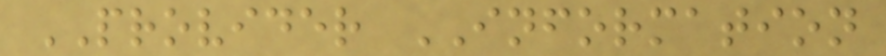PROVIDER INFORMATION
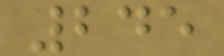245
